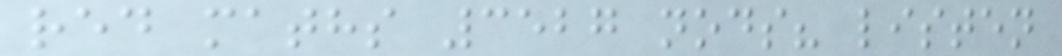red maths 3527 nods? listen
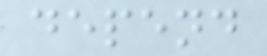depend
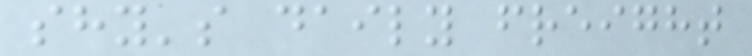shy's daily freight
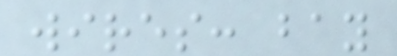wires: bay
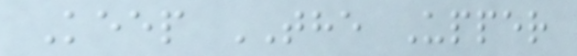Keep THE Upper
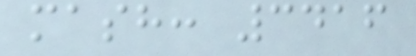mash: 3416
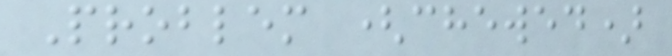Problem (chewed)
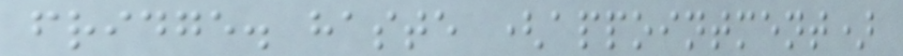fridge. haste (appointment)
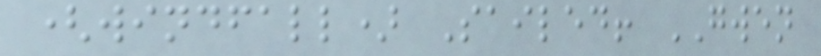(windfall) Sailed! GWEN
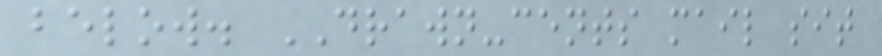below. DRAWN-cents mail sit
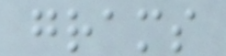grams
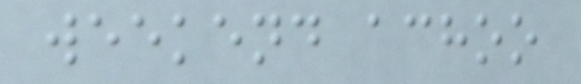weekend achoo
